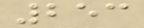253
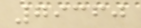79360
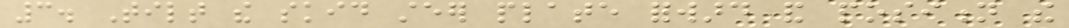3. Tilt the skid steer plate forward and position the
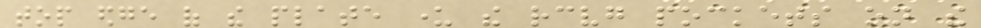top edge of the plate under the receiving pockets on the
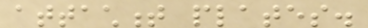attachment plates.
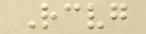Receiving
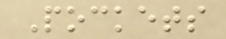Pockets
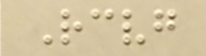Receiving
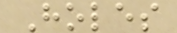Holes
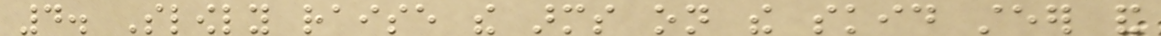4. Slowly raise the arms on the skid steer and
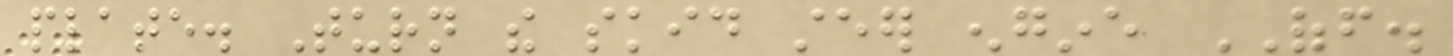plate. Turn the skid steer engine OFF.
